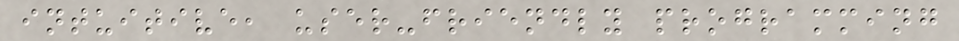intuitive, user-friendly programming
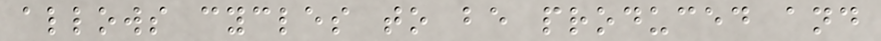allows cycles to be produced and
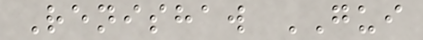Renishaw GUI
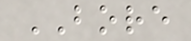BORE
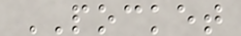POCKET
